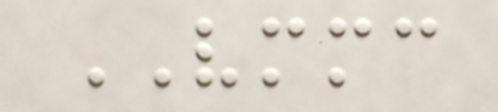VMMC
